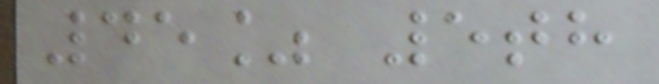45% 5th
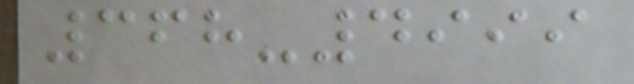368-4999
